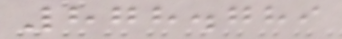878.789
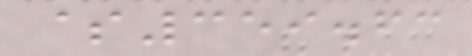$359.63
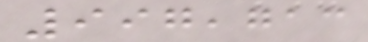997,713
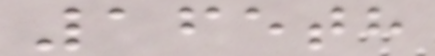165th
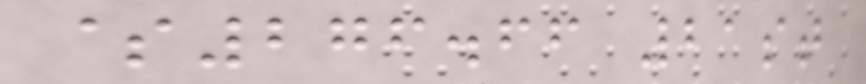$276.66 21st
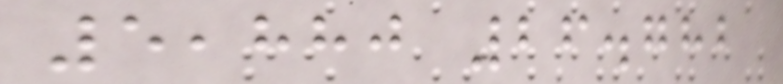5,880 26.782
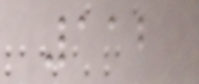112
